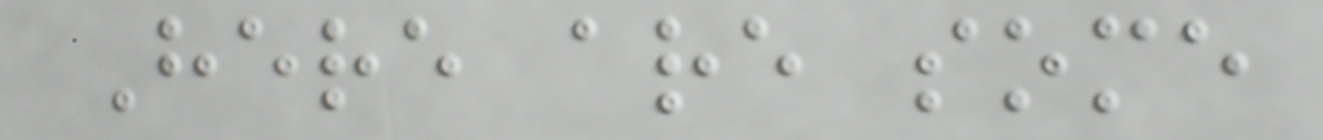Here are some
